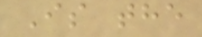Is the
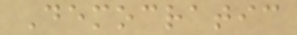Democratic
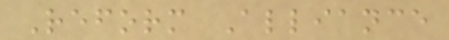Reform Alliance
